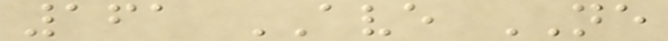161 AVE NE
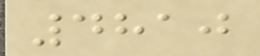4810
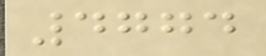4774
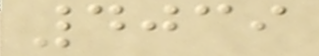4039
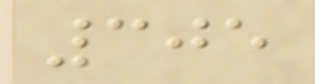305
